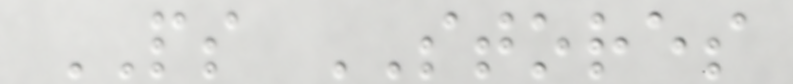PS STORES
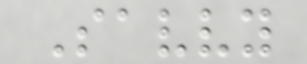Savvy
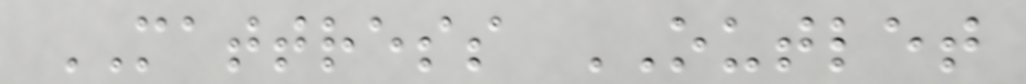MATTRESS OUTLET
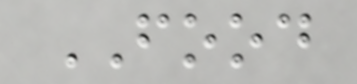FOOD
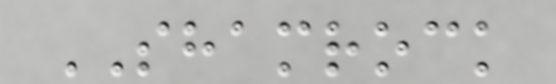SHAMROCK
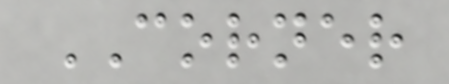CORNER
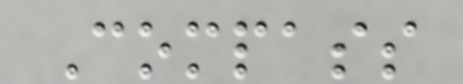Compass
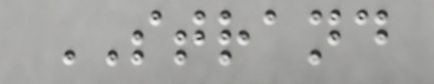STRAND
